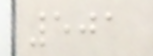501
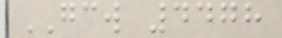GCW 4478
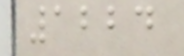1224
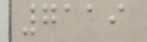7119
